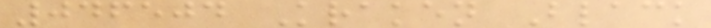046504 Kraken Black
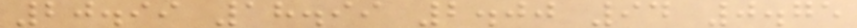20.99 18.99 2.00 94 0.75
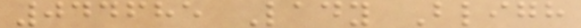044685 Lady Bligh
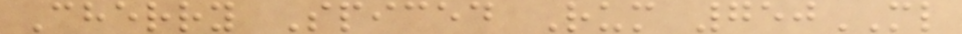Cherry Spiced Rum 750ML
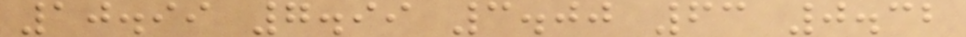10.99 7.99 3.00 63 0.32
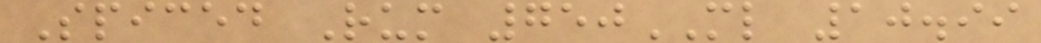Spiced Rum 750ML 10.99
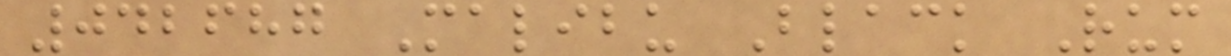042687 Malibu Black Rum
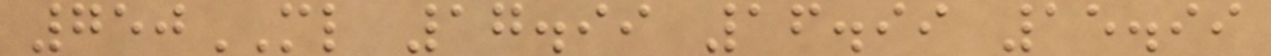750ML 17.99 16.99 15.99
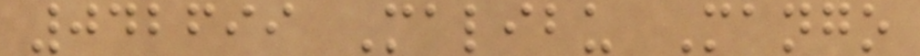042699 Malibu Mango
